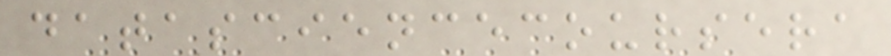datasciencecoursera
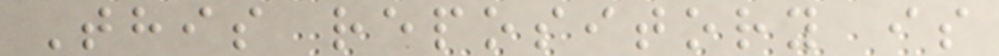This repository is
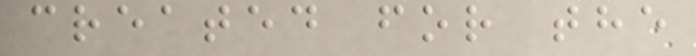created for the
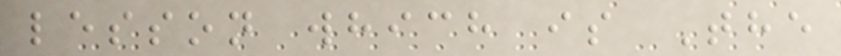lesson which is The
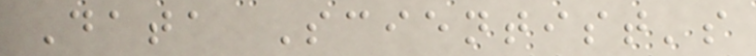Data Scientist's
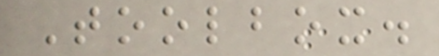Toolbox.
